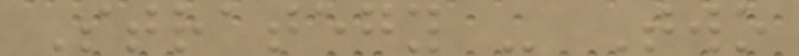Strategy - Two
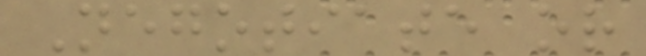Negotiate or
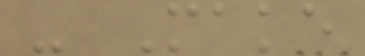- Make
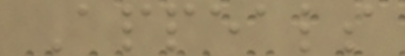Appeals
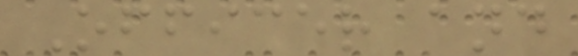Officer and
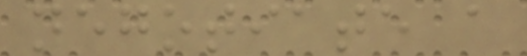negotiate a
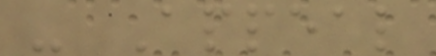- Appeal
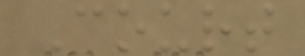Court
